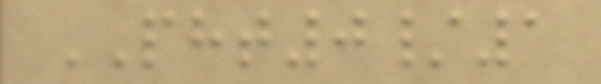PHT0/1
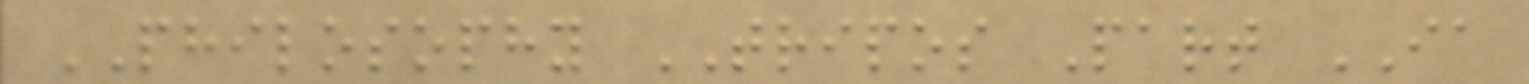PHILOSOPHY TRIPOS Part IA
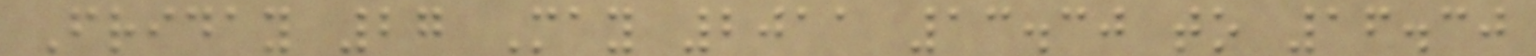Friday 27 May 2011 13.30 to 16.30
